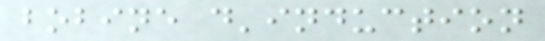bobine d'induction
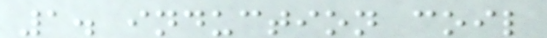1. induction coil
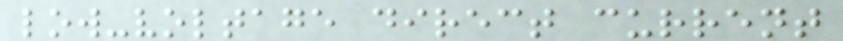low-voltage direct current
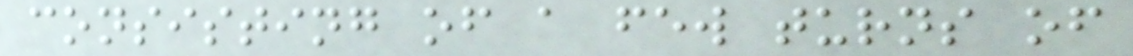consisting of a few turns of
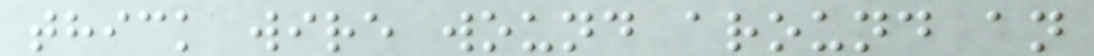thick wire wound around an
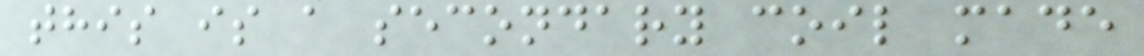this is a secondary coil made
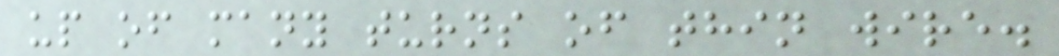up of many turns of thin wire.
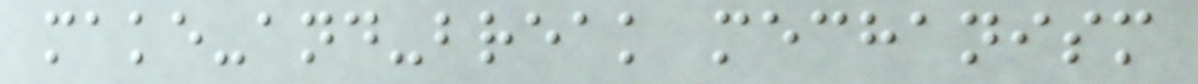make-and-break mechanism
